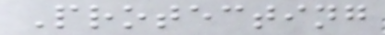Protecting
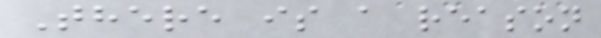There is a reason
